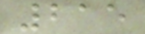215
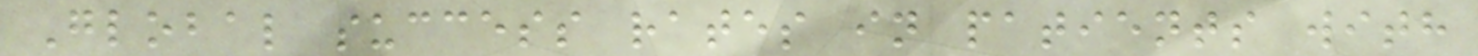Global success rates in patients with
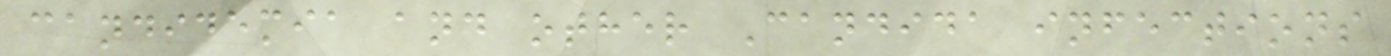candidemia and other Candida infections
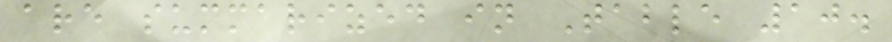are summarized in Table 10.
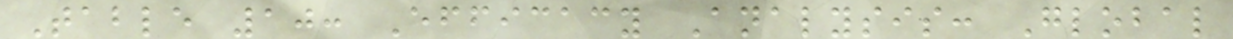Table 10: Efficacy Analysis: Global
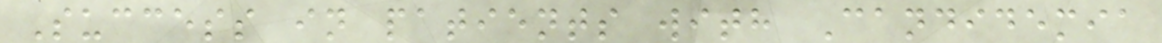Success in patients with Candidemia
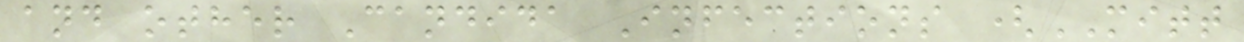and other Candida Infections (MITT
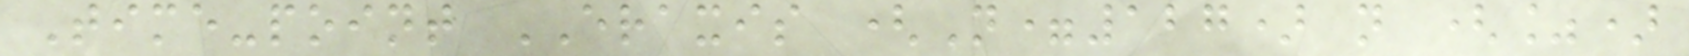Time-point ERAXIS (N=127) n (%)
